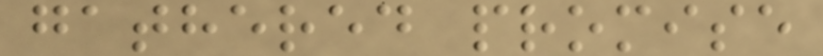gathered promise
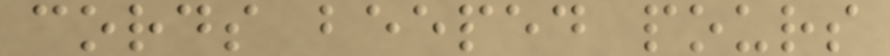cords beeped pours
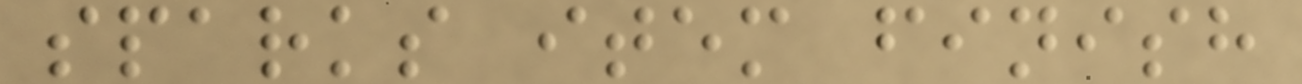sparks item finish
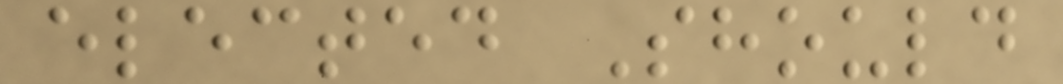elected Should
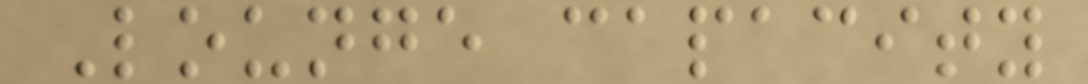Lounge capacity
